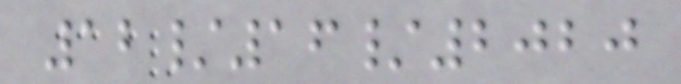12/16/2020
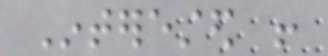Interested !
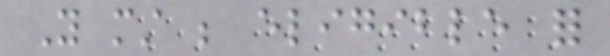You must be eligible for
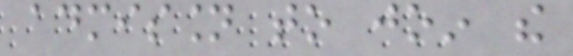admission to join the
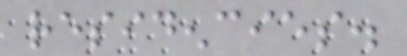residencies.
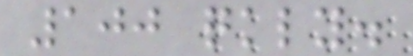100 quickly.
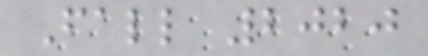Fall 2020
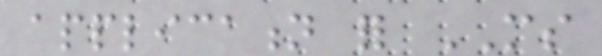application for MS
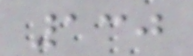130
